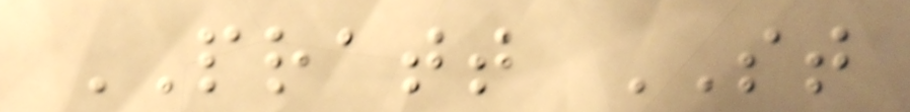PRATT ST
